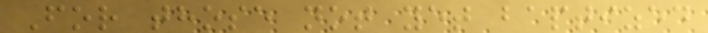For those not yet baptized
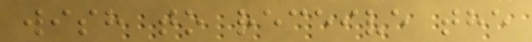wish to receive the
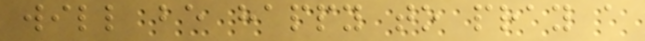will be happy to pray a
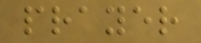prayer
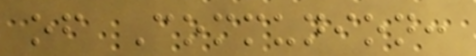of Communion:
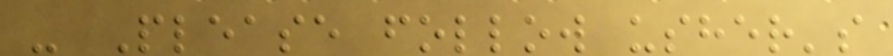- Please follow usher's
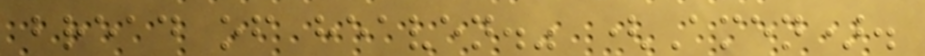bread of heaven." (Amen).
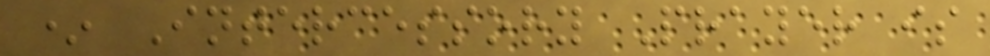* Intercessory Prayer is
